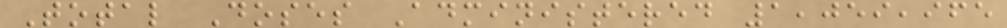Total Doses Administered 1,059,965
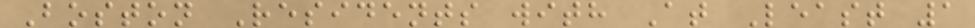Boston Residents with At Least 1
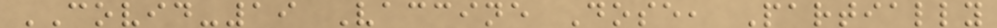COVID-19 Vaccine Dose, Partially
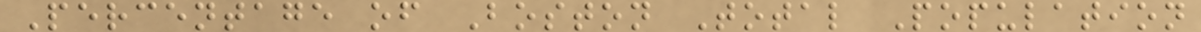Percentage of Boston Total Population
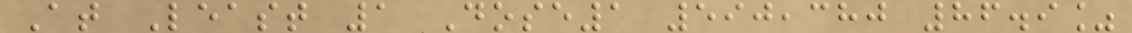At Least 1 Dose1 590,380 86.9%
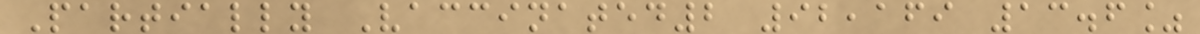Partially Vaccinated2 92,169 13.6%
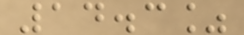14.3%
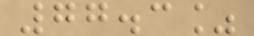77.3%
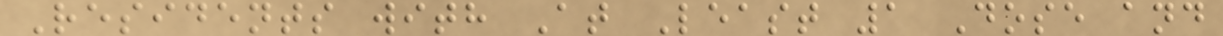Residents with At Least 1 Dose and
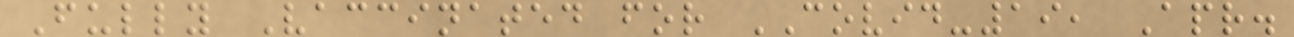Fully Vaccinated for COVID-19, Apr.
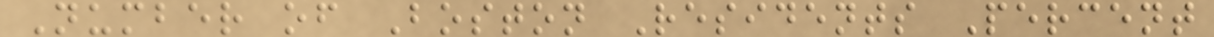Number of Boston Residents Percent
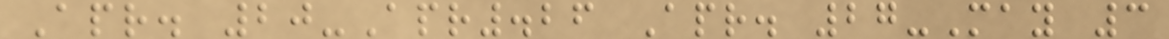Apr. 20-Apr.26 Apr. 27-May 3
